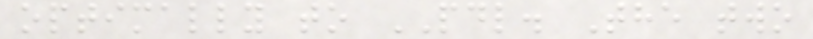optimally to PDL. The two
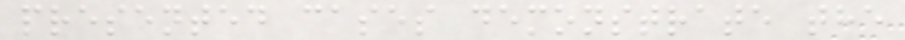presented cases demonstrate the
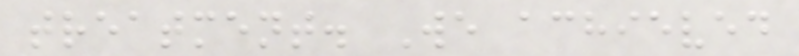treatment. We achieved
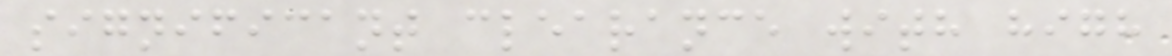significant clearance with high
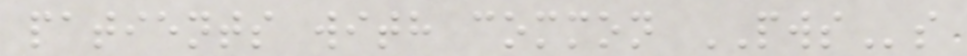patients with common PWSs
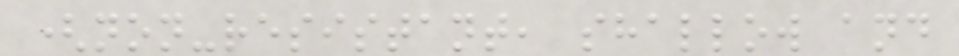(non-resistant, shallow and
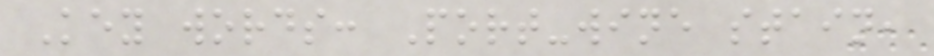Key words: Port-wine stain,
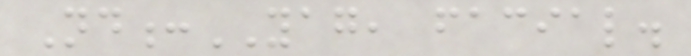Nd:YAG, facial.
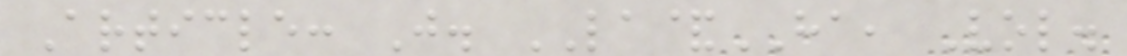Article: J. LA&HA, Vol.
